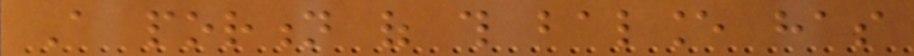A portion of this balance has
